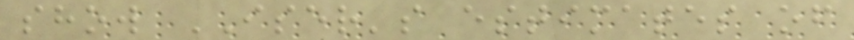show ISER's estimates of
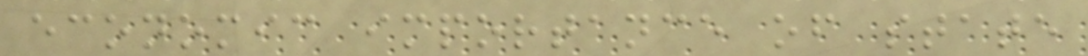economic importance of state
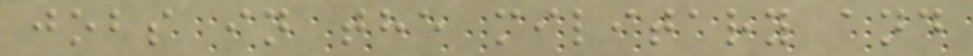jobs in the military and
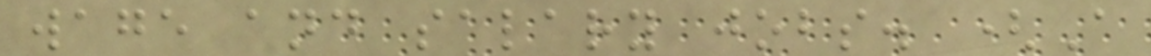wage and salary jobs. (A
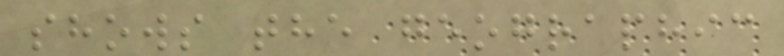shows the geographic
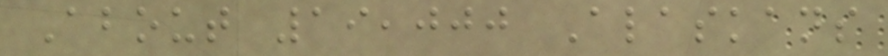About 19,000 Alaskans
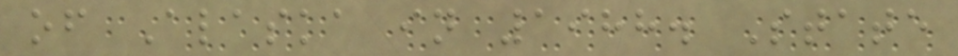of Alaska in 1988. State
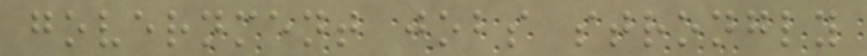government jobs strongly
